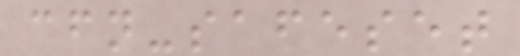cfn-safeset
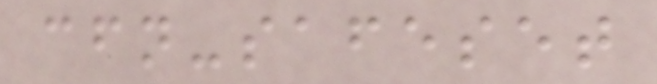cfn-safeset
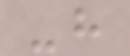-h
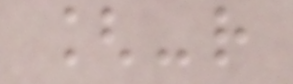[-r
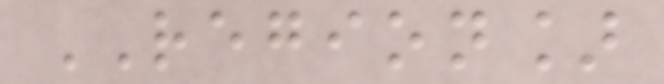REGION]
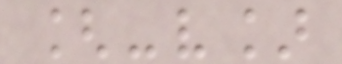[-v]
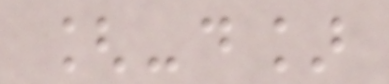[-d]
